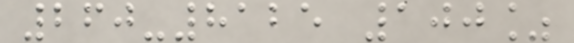260-8125 100%
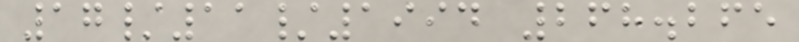17/11/1994 268.265
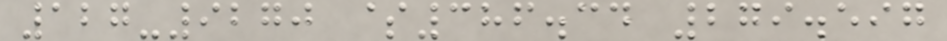127-9270 $386.34 279.597
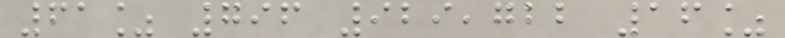61% 796 929,722 16%
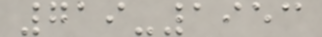719-1953
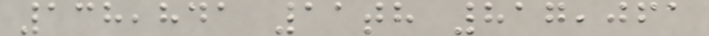138,841 11th 817,061
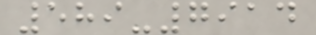589-7914
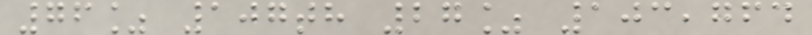76% 107th 27% 103,764
